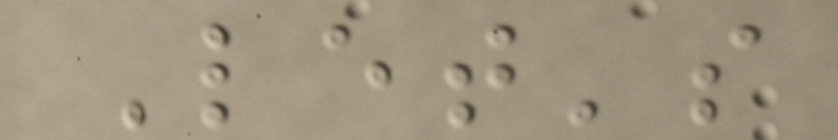Let's
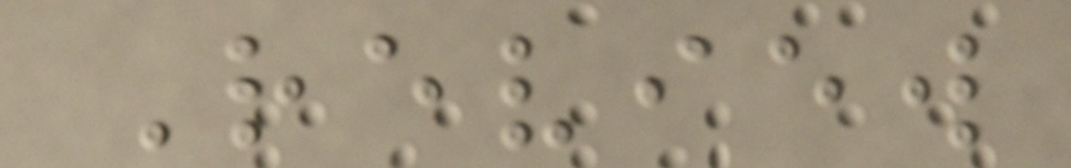Review
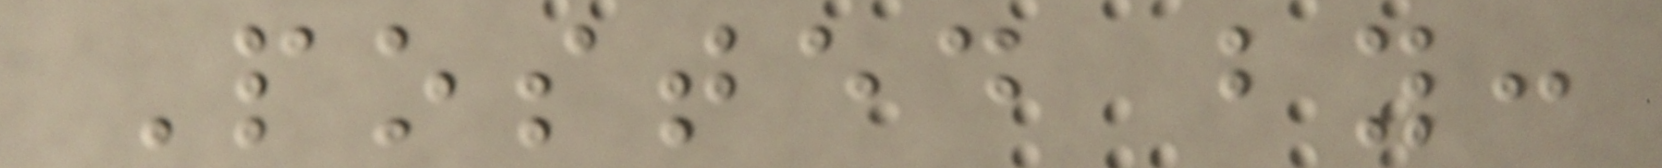Posted by:
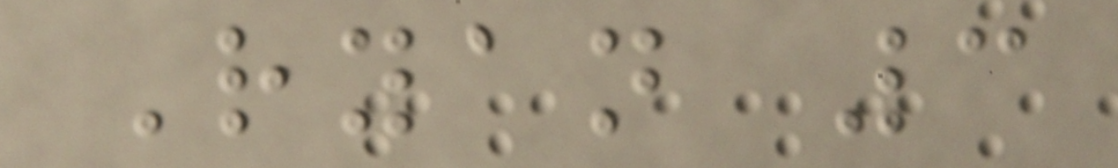Ryan 3
